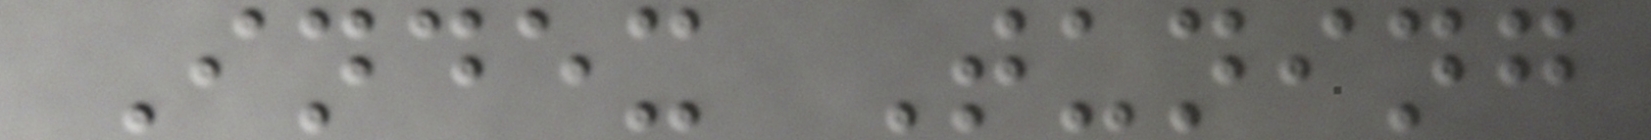Index Tuning
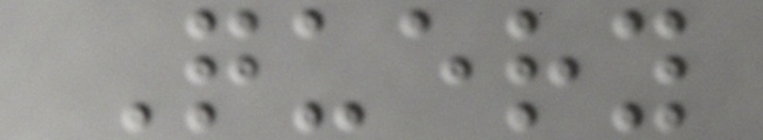Query
